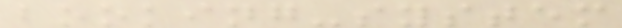booking-system
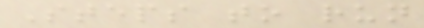Steps to run
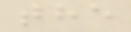the
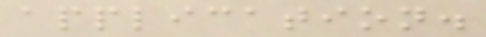application.
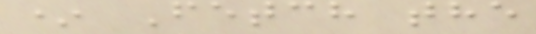* Fetch the
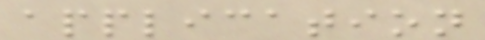application
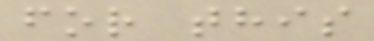for this
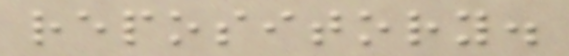repository.
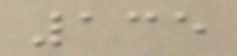135
